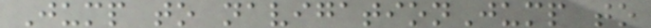Jump to navigationJump to
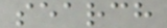search
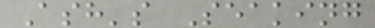Ash's Seaking
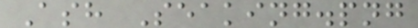Ash Seaking.png
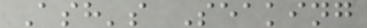Ash's Seaking
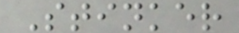Stinker
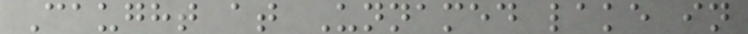Caught at Unnamed lake in
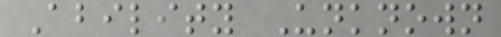Ability Unknown
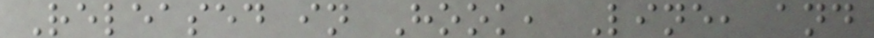Released in Hook, Line, and
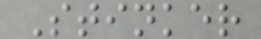Stinker
